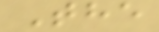The
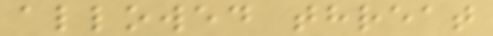allowed threat
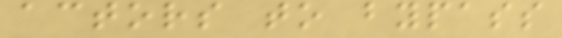actors to bypass
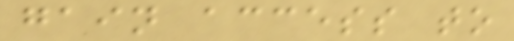gain access to
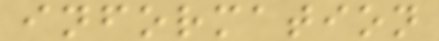information
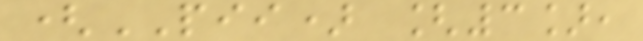(PII) [3],
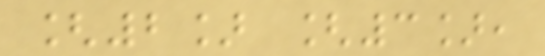[2] [3],
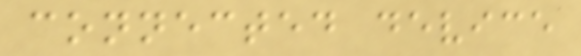connected device
